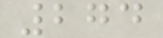274
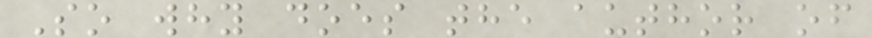So why does the author of
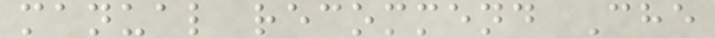manual recommend Che
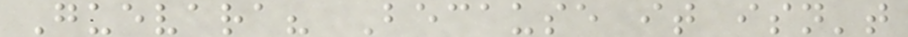Guevara? Because it isn't
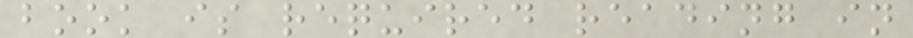book is required reading in
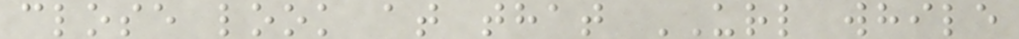close look at that URL while
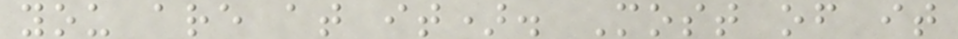you are at it). Most of it
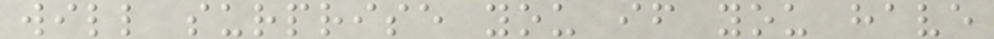will surprise you if you have
